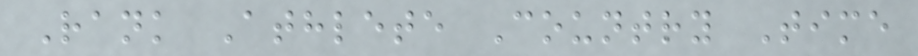Rank Athlete Country Time
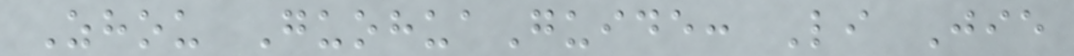Zhou GuohuaGuide: Li Jie
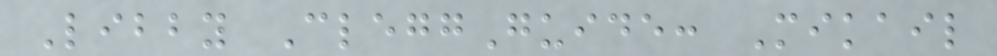Libby CleggGuide: Mikail
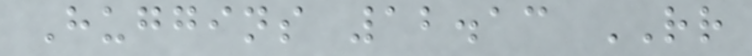Huggins 12.13 RR
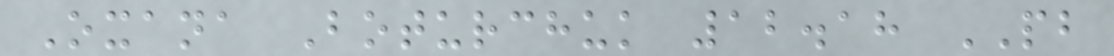Oxana Boturchuk 12.18 PB
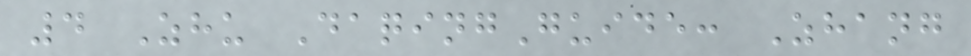4 Zhu DaqingGuide: Zhang
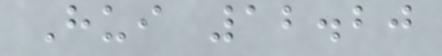Hui 12.20
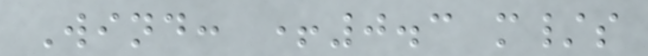Wind: +0.3 m/s
